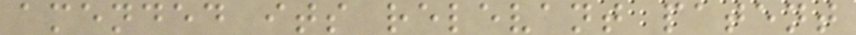amended its relevant patent
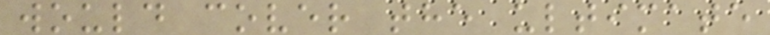would cover the ultimate
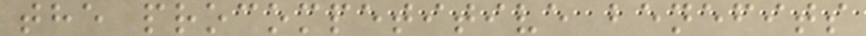the procompetitive benefits
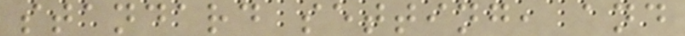standard setting, and
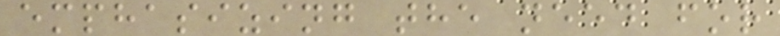emphasizing the need for
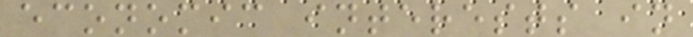economic interests in
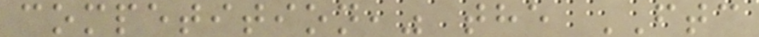competition," the FTC
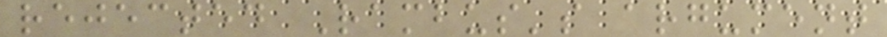rejected Rambus's argument
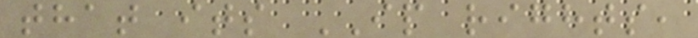that its IP rights,
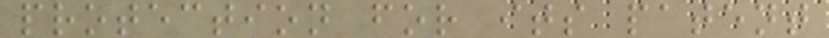protection for its patent
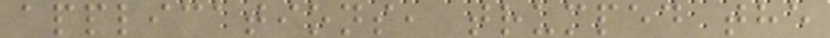applications, trumped the
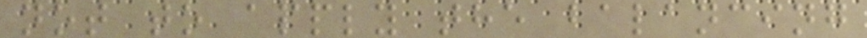not to apply the balancing
